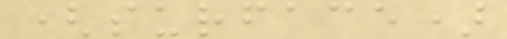(surface)
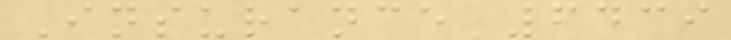Insurance 6439
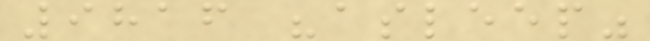9816 "asleep"
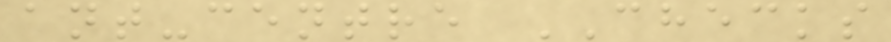ant-centre CHECKS
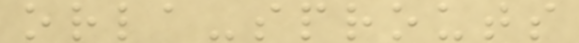orla-sprouts
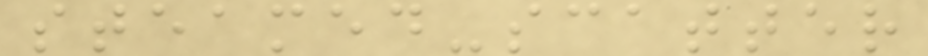steamed-scatter
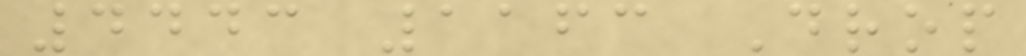4443 1163 Drop
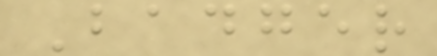Badger
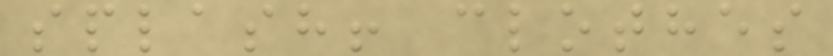splash! clothes
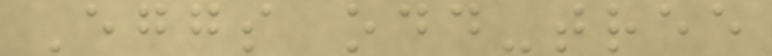Eggs odd-tree
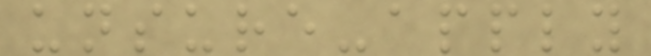unsure-apply
